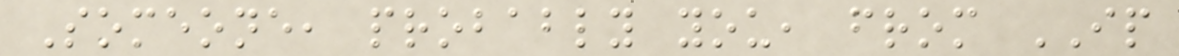Someone, probably you, from IP
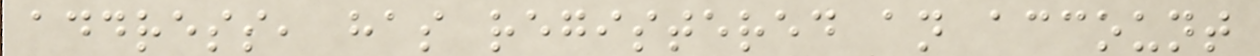address, has registered an account
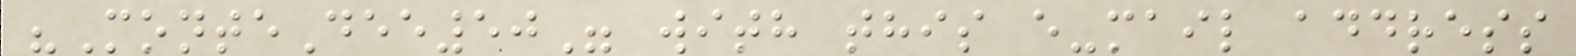"MonteDee50" with this e-mail address
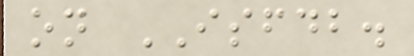on ISFDB.
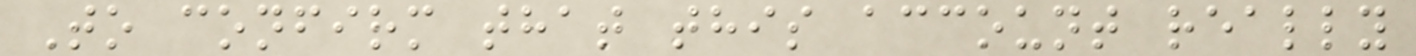To confirm that this account really
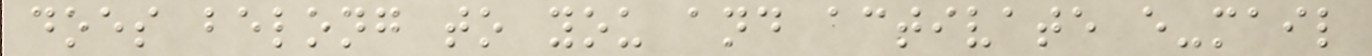does belong to you and activate e-mail
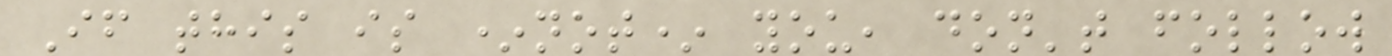If this is *not* you, don't follow
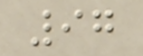97
